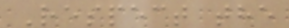Respect the
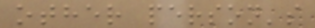other person's
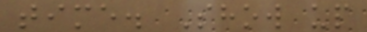time. Show up
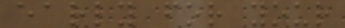early for your
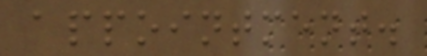appointment.
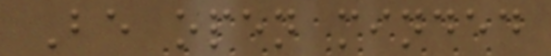Be open minded
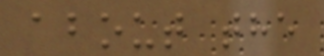about the
